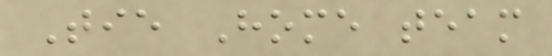Tie Home team
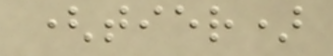(tier)
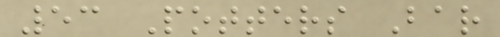53 Potters Bar
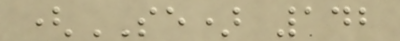(SE) 142
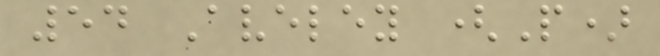54 Aveley (P)
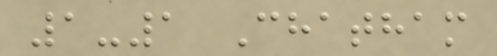1-1 Chatham
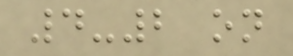4-2 on
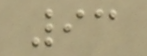93
